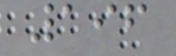196
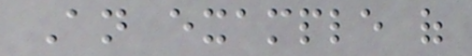An example of
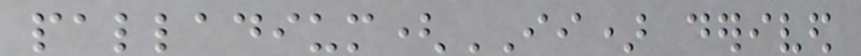palladium(II) derived
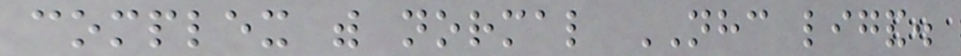complex with normal NHC ligand.
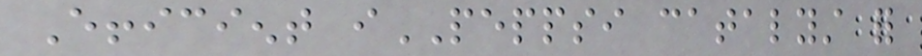Efficient iPEPPSI catalyst for
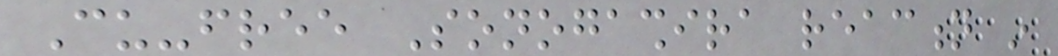Cu-free Sonogashira reaction in
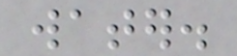water.
